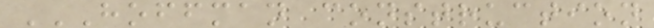HOFFMAN CONSTRUCTION
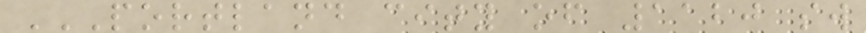PORTLAND CITY OF 1120 SW
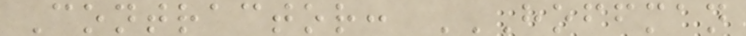Contractor: HOFFMAN
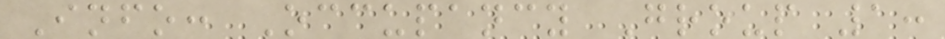Info: Occupancy Group 1:
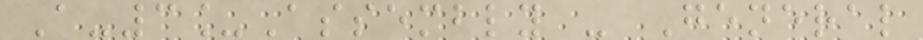A-3_Assembly - General
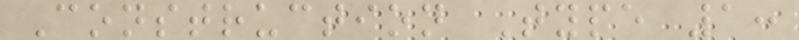Construction Type 1:
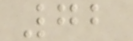72
